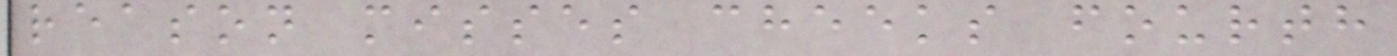reason misses cheeks fourth
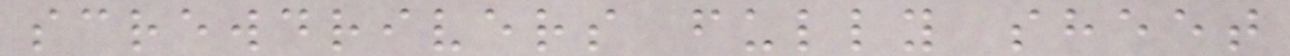screwdrivers fully sheet
